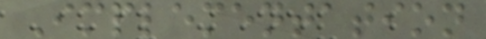Implementation
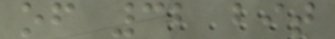of 32 bit
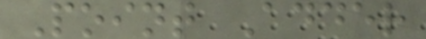Point Adder
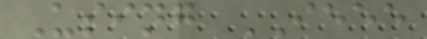Using IEEE
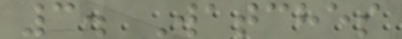3. Watches
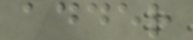adder
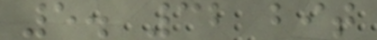5. 32 bit
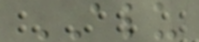ALU
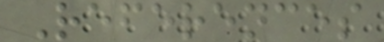References
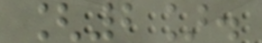[2].
